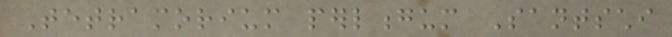Tetramorium perlongum Santschi
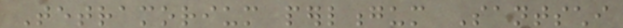Tetramorium perlongum Santschi
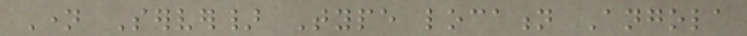Name Server} Type location Angola
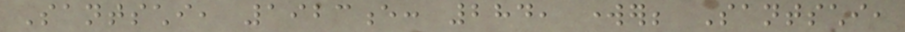Santschi, 1923e: 284, worker; Santschi,
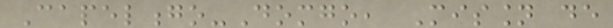Capelongo-Domgo, Mission de
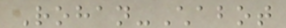Rohan-Chabot
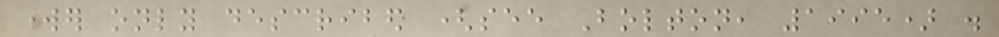worker only described (see Bolton, 1995) .
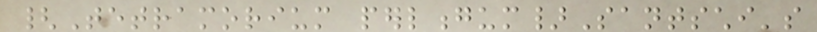{Tetramorium perlongum}Santschi's
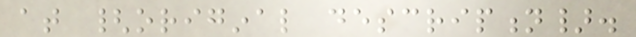at {original description}.
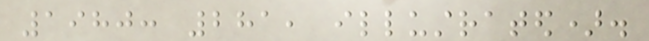1980: 281, illustrated).
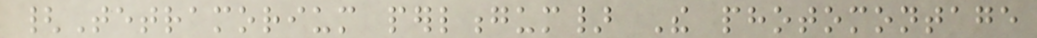{Tetramorium perlongum} The photomontage
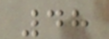48
